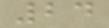24
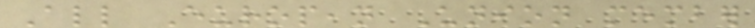All European Union member
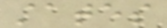states
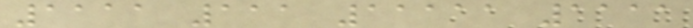1111 111 11111 1111
